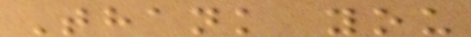Thank you
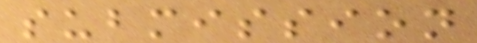submission
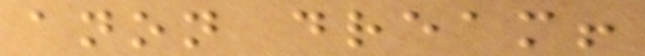anon dream!
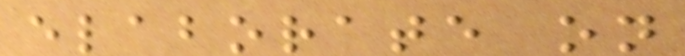elaborate on
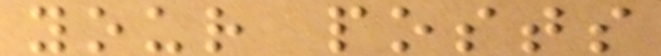your posts
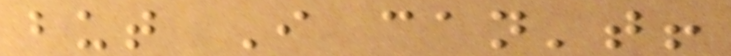but I can't!
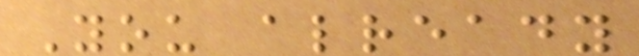You already
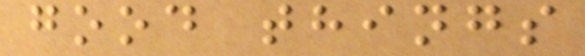good things
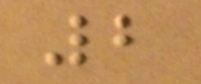2
